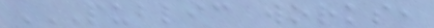PUBLIC WORKS,
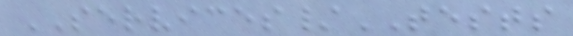SERVICES/TESTS
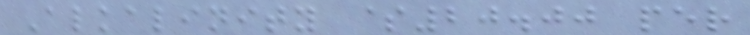Alkalinity $20.00 per
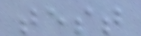test
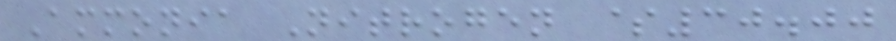Ammonia Nitrogen $30.00
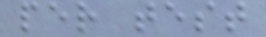per test
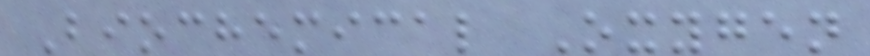Biochemical Oxygen
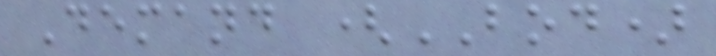Demand (BOD)
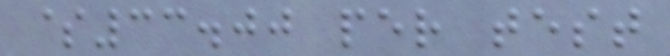$33.00 per test
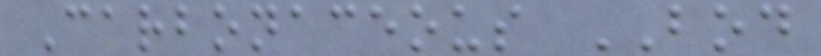Carbonaceous BOD
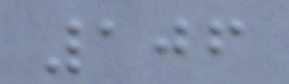106
